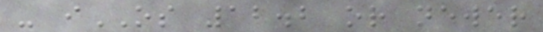- iOS 12.2 or newer
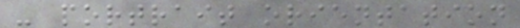- portrait orientation
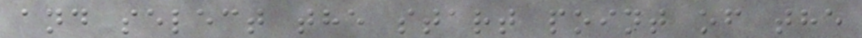and select the start point of the
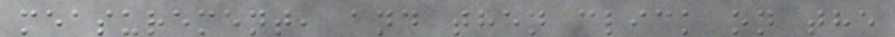measurement, and then click on the
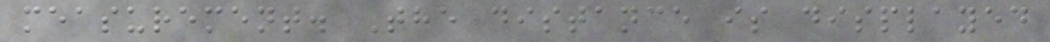measurement. The distance is displayed
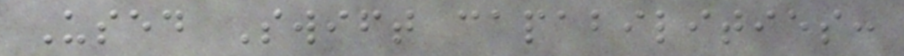Used Swift capabilities:
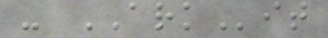- ARKit
